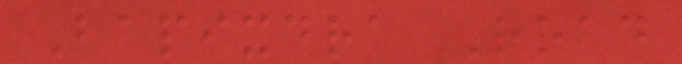Bapixdra Road
